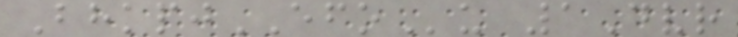BhkpjEFOu 1Dvr
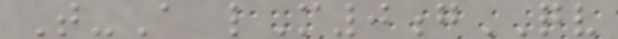T-A lM0gQV
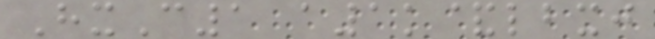HxC1 a1k&lbxj
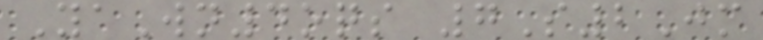YaWn4oqs 7S2Jm
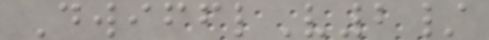DwifflV2/
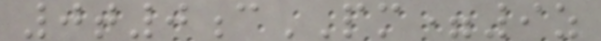0t0cPM=9z
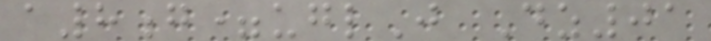a8g=uglJ Dz01
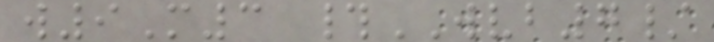w9M3 #WVB7/
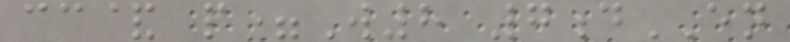cc& p=W8 7dEN
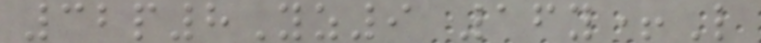32p8Yz9 16y+L
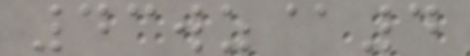43wz@4
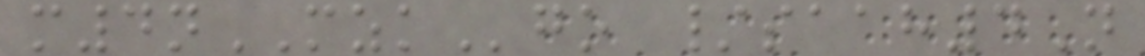m4nMZKgo /saah4N
